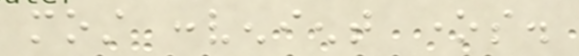most convenient ones.
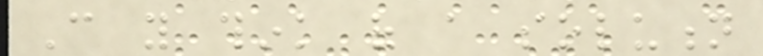Can you think of a solution
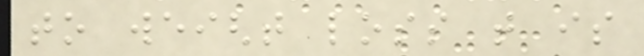to weight loss that is
